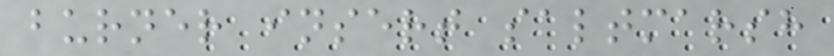burner insert saltmarsh
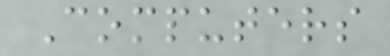Computers
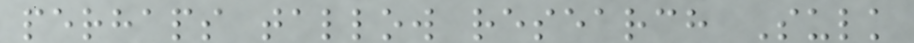perhaps tallow research Sulk
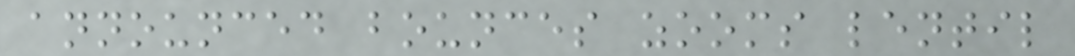announced bounces zooms lentil
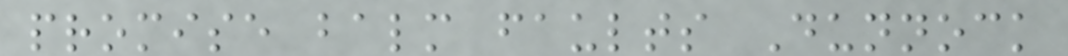promise balm faults Dunnock
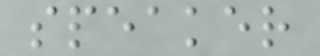speaker
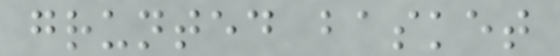grunted basket
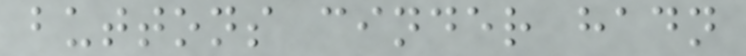buttons cinder hadn
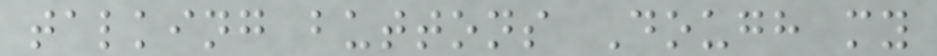talking buttons Dough my
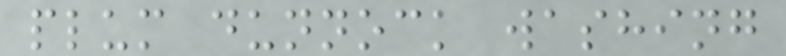plum dunnock washing
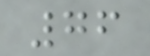76
